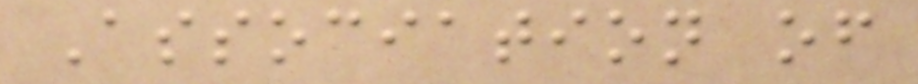Association of
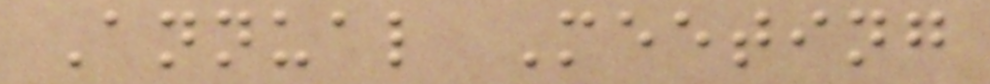Annual Meeting
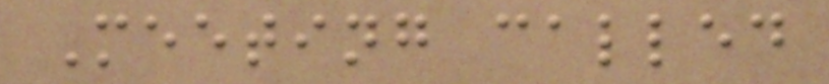Meeting called
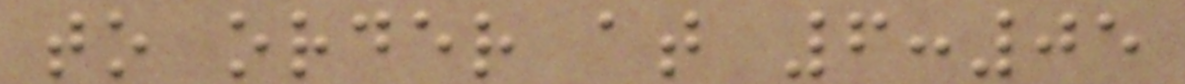to order at 6:05
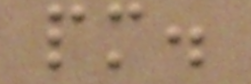pm.
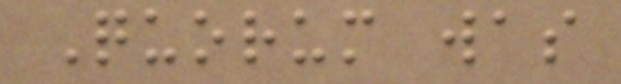Quorum was
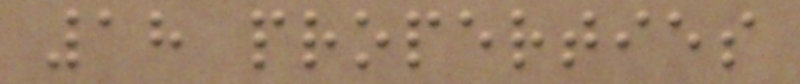18 properties
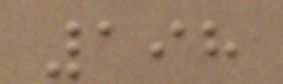198
